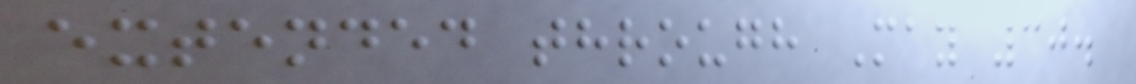extended through May 30.
